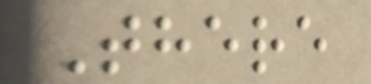There
